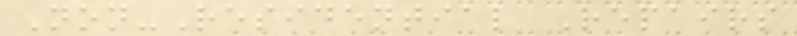Non-Residential Repairs
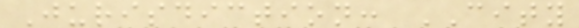Jurisdiction: CITY
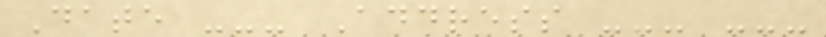Date --- Address --- ---
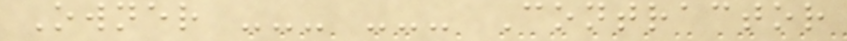Owner --- --- Contractor
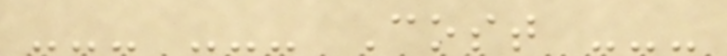--- --- Cost ---
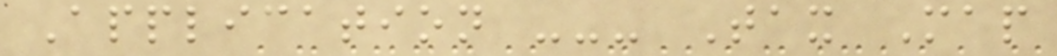Application --- Tax Map
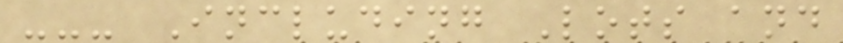--- Including Lots and
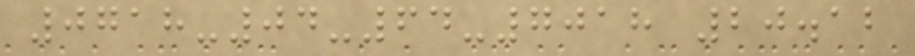0718-04-64-7018 20.12
